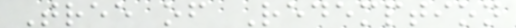Tree of Redemption
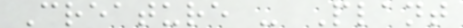Creature - Plant
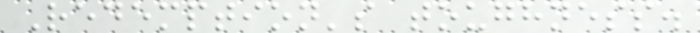Redemption's toughness.
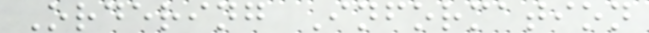Ordering Information
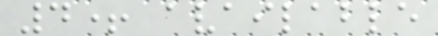4+ available
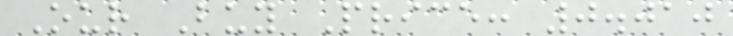Our Buy Price: 0.010
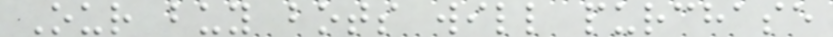Our buy bots will purchase
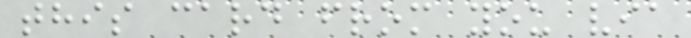this card from you via
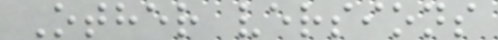Other versions
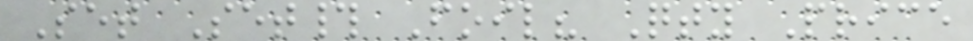Set Set# Foil? Qty Price
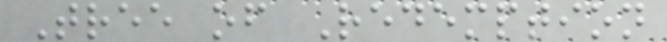Tree of Redemption
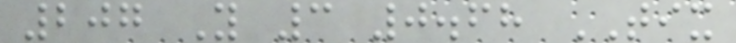207 Y 3 0.68 TIX
